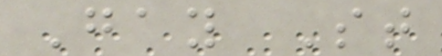Gay St
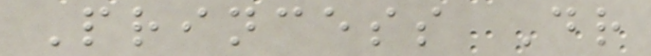Princess Dr
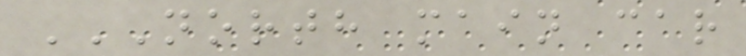NORTH MAIN CAR
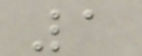1
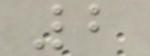2
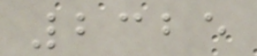2325
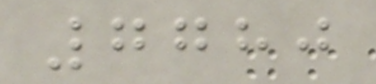7780
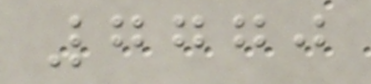7770
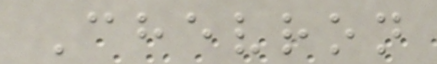Chevron
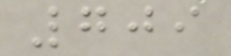709
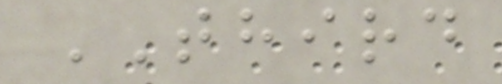THIRD
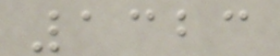1323
